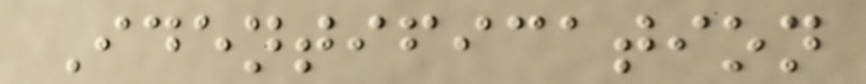Identification
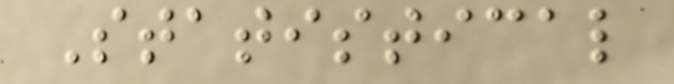Statistical
